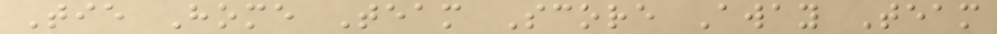Tie Home Team Score Away Team
